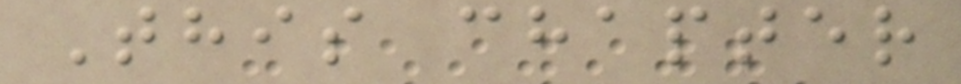This chapter
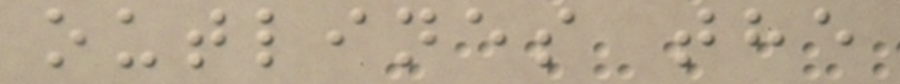outlines the
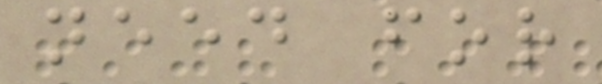need for
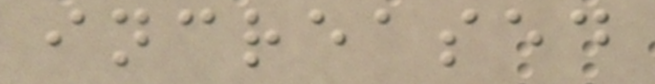increased
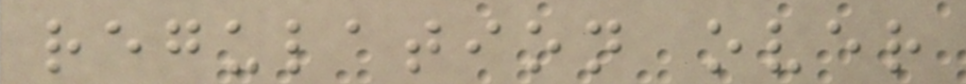regulation over
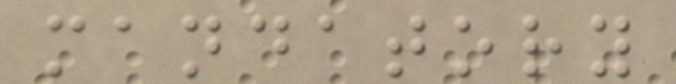mandatory
